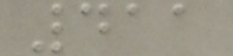411
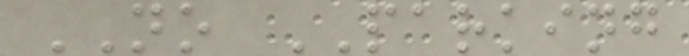NO PARKING
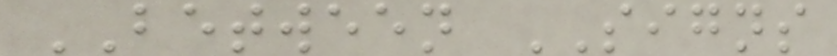BETWEEN SIGNS
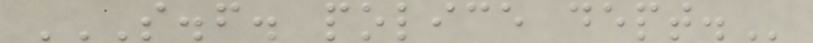S.F. POLICE DEPT.
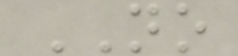NO
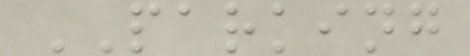PARKING
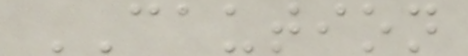CAUTION
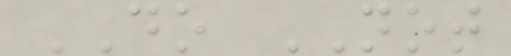DO NOT
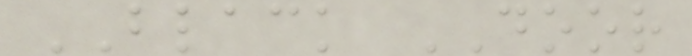BLACK DOOR
